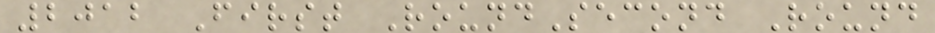2012 First RoundSecond Round
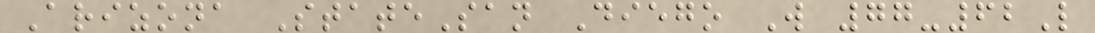Arizona StateSan Diego W 77-62L
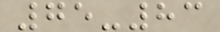75-83
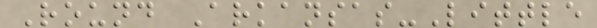Round Arkansas-Little
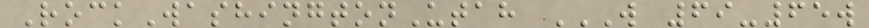RockWashingtonUtah W 69-65W
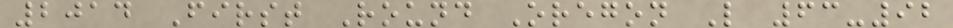2014 First Round Oregon L 63-92
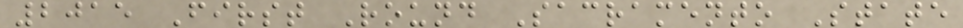2015 First Round Sacramento State
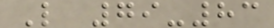L 79-83
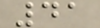41
